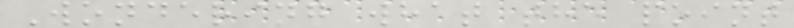Wondering what the point
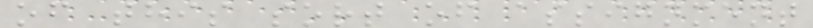of this sort of assignment
